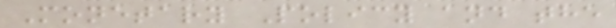Monetary Policy and the
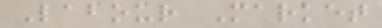Labour Market
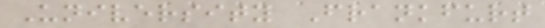University Frankfurt
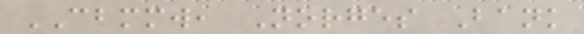CBMMW, Norges Bank
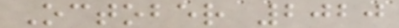October 2020
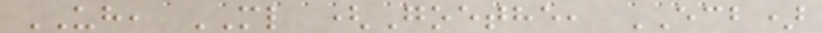UH, ML (Goethe, ECB)
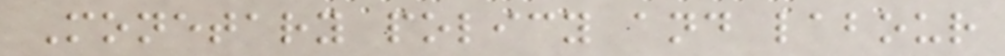Monetary policy and labour
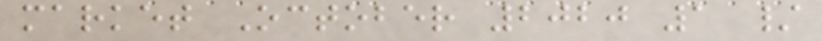market October 2020 1 /
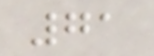71
